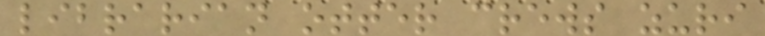librarian otter crews zuri
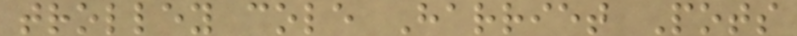trolley cole Harriet Pots
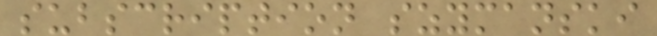subscription szymanski
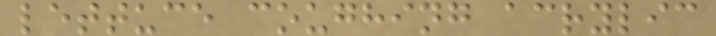lettuce coughing acrylic
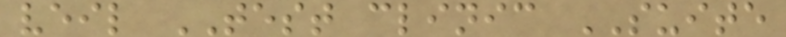veil TEST clinic SUITE
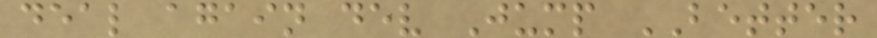deal again dev Jump BETTER
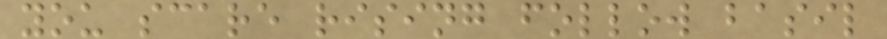you scare rising follow basil
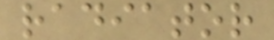radiator
